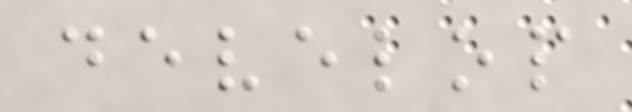develop
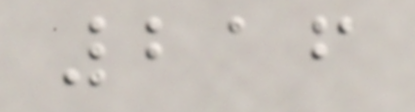216
